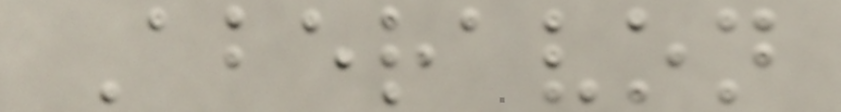Aberavon
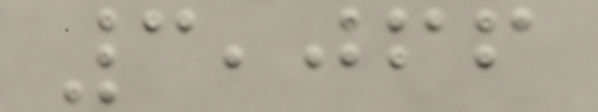3,066
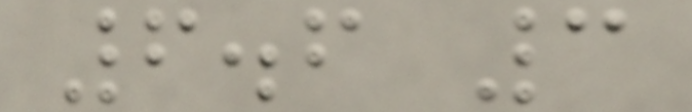6.6 3
